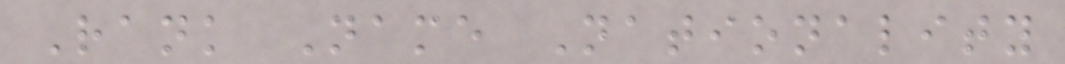Rank Name Nationality
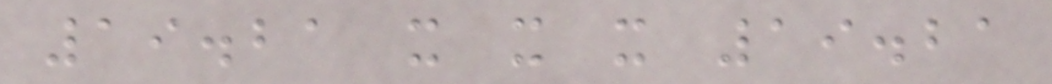19.21 x x x 19.21
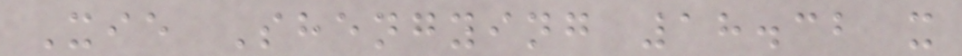Xie Shengying 18.32 x
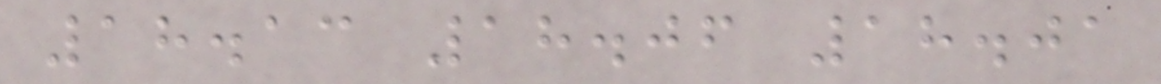18.13 18.06 18.01
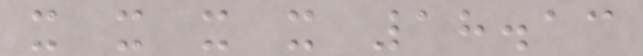x x x x 18.13
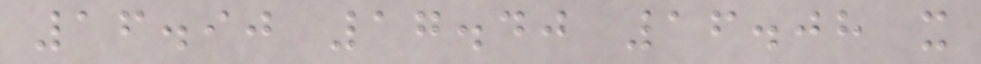16.90 17.40 16.08 x
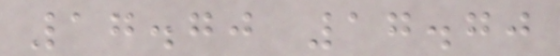17.70 17.70
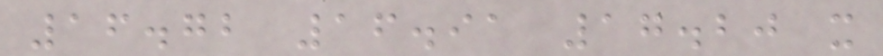16.72 16.91 17.20 x
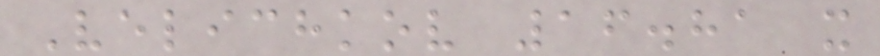Velichkov 16.81 x
